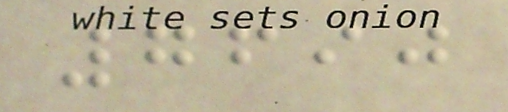7690
